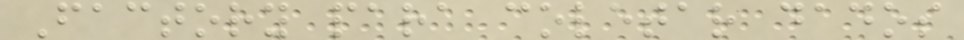Factory para coletar dados
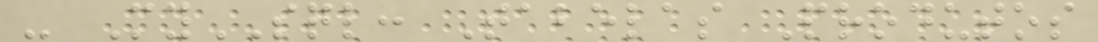- MySQL: Tabelas Produtos
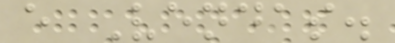e Vendas.
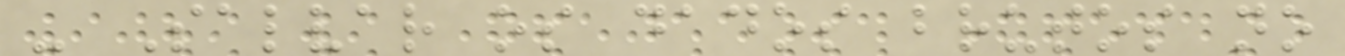- Salvar os dados brutos no
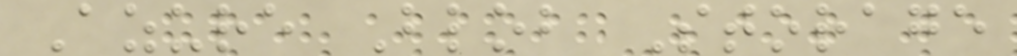Azure Blob Storage
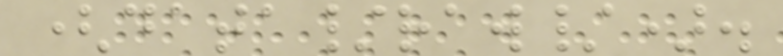(data/raw/).
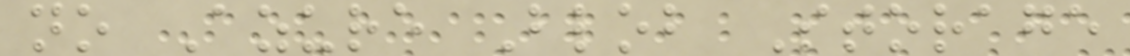no Azure Blob Storage
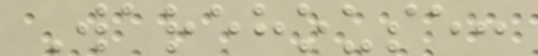Warehouse:
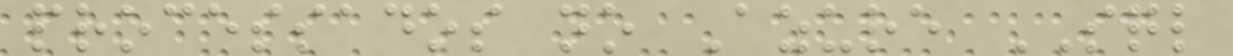processados no Azure SQL
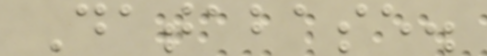Database.
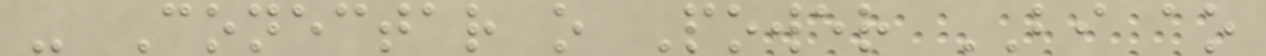- Conectar o Power BI ao
